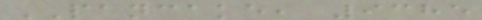PANCAKE, 9385
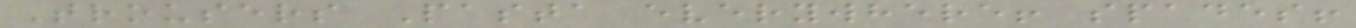Trousers Pasta everywhere! spades!
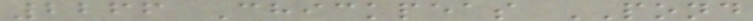2266 Chickpeas POND
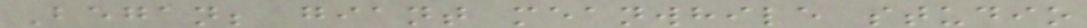Began; giant meanwhile studio
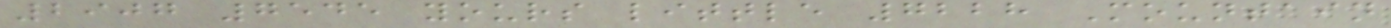2907 7545 yours little 7228 Mountain
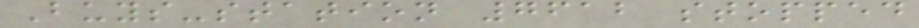Buys-station 7612 stopped
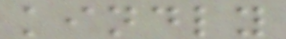kindly
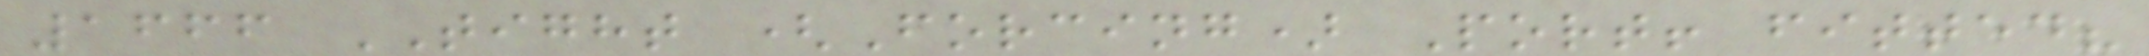1666 TIGHT (Forcing) Port! fitted?
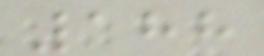188
